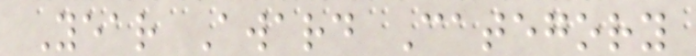Year Award Category
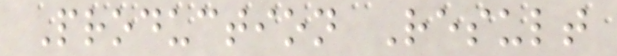Production Result
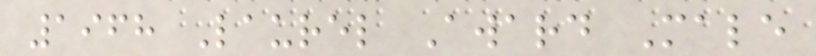1968 Laurel Award Male
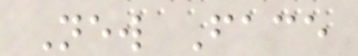New Face
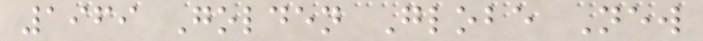1969 Golden Globe New
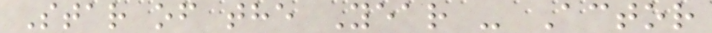Star of the Year - Actor
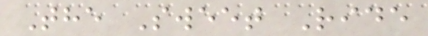The Sweet Ride
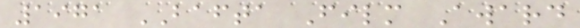1971 BAFTA Film Award
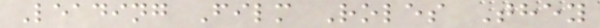Leading Film Roles They
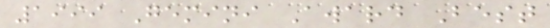1999 Gemini Award Best
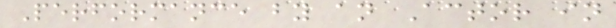Performance by an Actor in
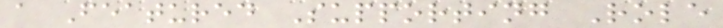a Featured Supporting Role
